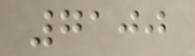7100
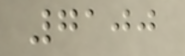7100
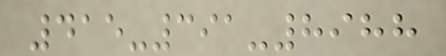415-391-8988
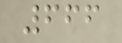666
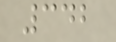342
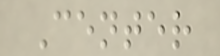Center
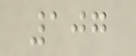107
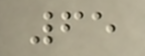65
